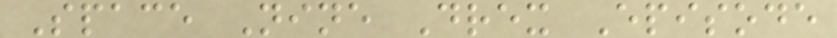Space Nine Drex Episode
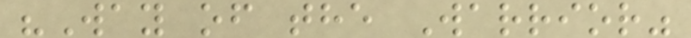"Way of the Warrior"
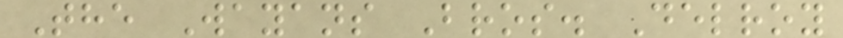The Wayans Bros. Delroy
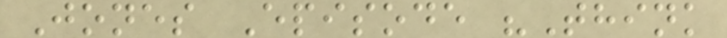Jones Episode "Think
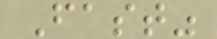Fast"
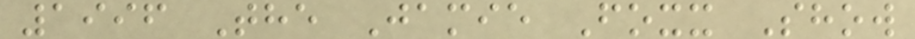1996 The Jamie Foxx Show
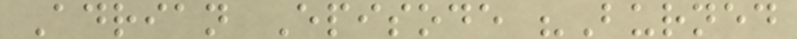Adrian Episode "Burned
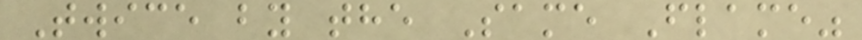Twice by the Same Flame"
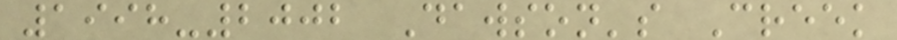1998-2002 Dawson's Creek
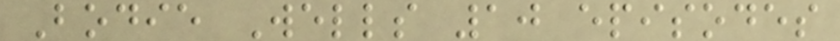Bodie Wells 10 episodes
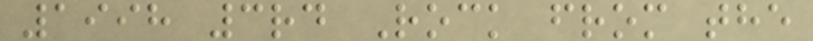1998 3rd Rock from the
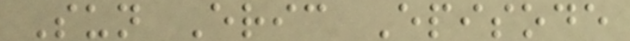Sun Eric Episode
